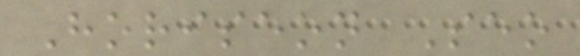Horiseon Seo
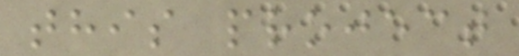this project
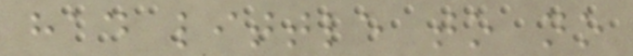had little to no
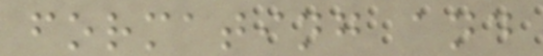formating and
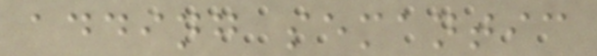adding semantic
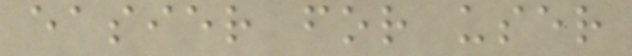easier for user
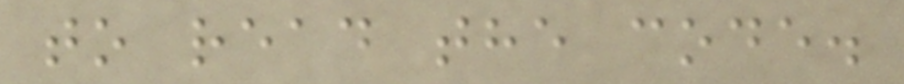to read the code.
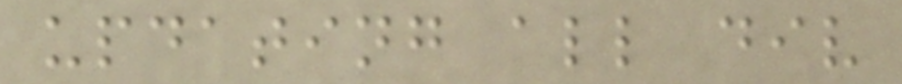updating all div
